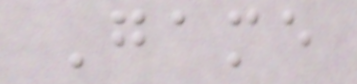Game
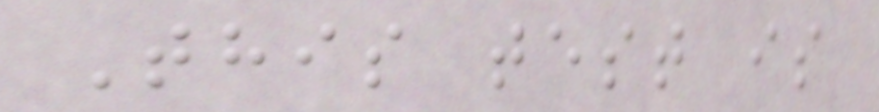This test is
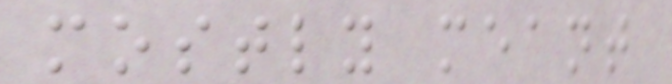mostly meant
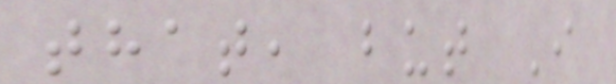that, but I
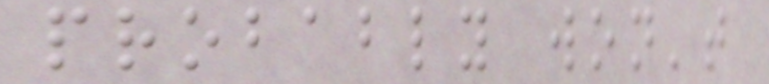probably won't
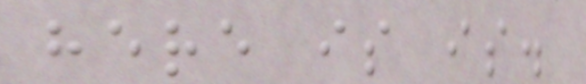here is is.
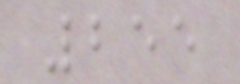255
